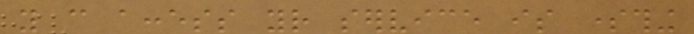you can access your service is something
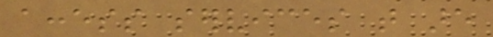access services that are
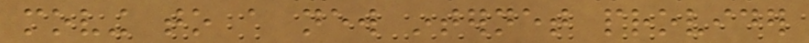moving to a new internet provider
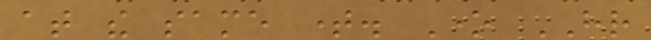at the same time. One HR
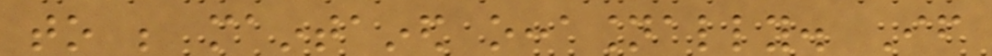to be maintained occasionally. If
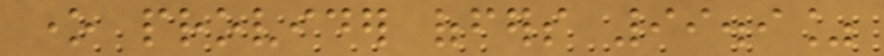one provider offers 99.9%
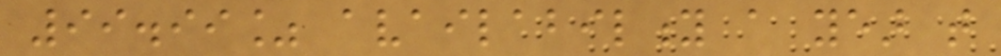99.99% availability a year that
